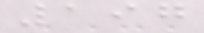197
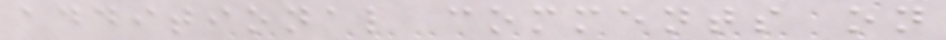additional comments on
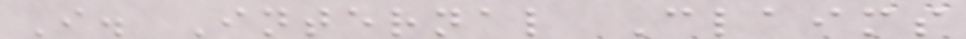I. Internal Claims
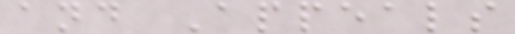and Appeals
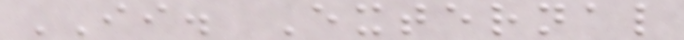II. External
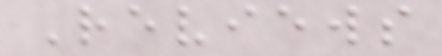Reviews
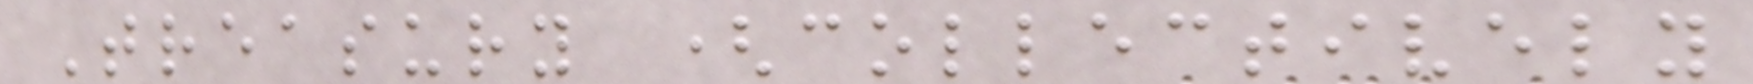Treasury (collectively
